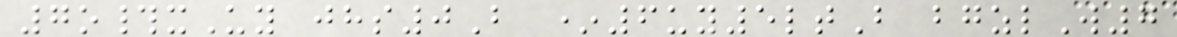7o#xUy jhs0B *6uy5ltB bgzlW7
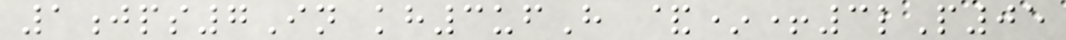1jps7In kh3ufH &*+3lP05
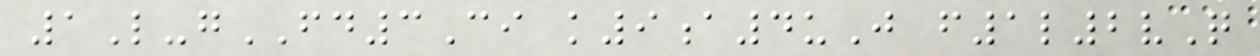1L-gFD3Ci k9a4uJ f1l2vQ
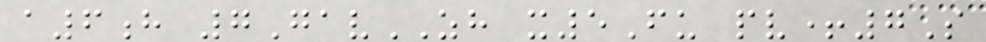a6h 7GavZH x5Fu pv+7S
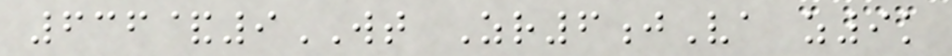636&9WT Zr6jVa z9k
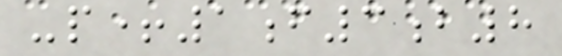-p+1f3b8
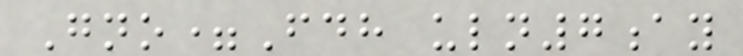Gno=Fdh uln7ay
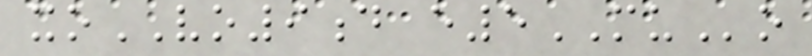xoVO9d e5MUo
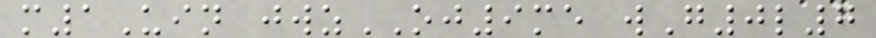m1Uin jwzOJ9me wG0l7
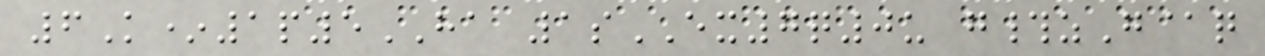6K*1p5HA 1sEX7q0u g#zG@q
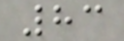83
